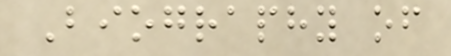Biography of
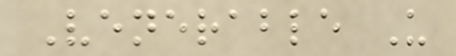Venerable U
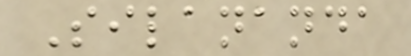Silananda
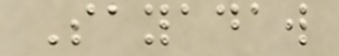Sayadaw
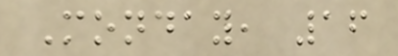Monday, 16
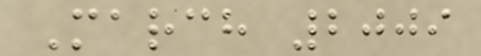March 2009
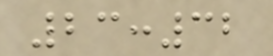23:32
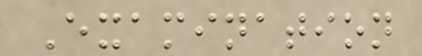Examination
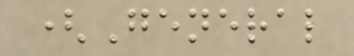(General
